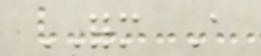FORM A
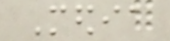Media
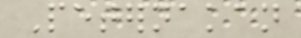Peternakan
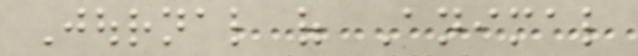Journal of Animal
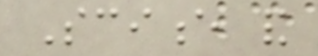Science and
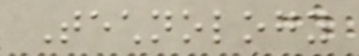Technology
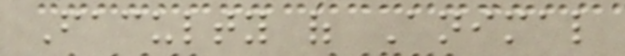Faculty of Animal
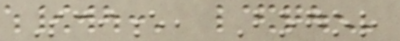Science, Bogor
